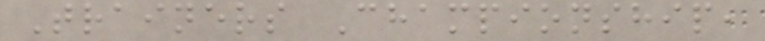Trainers Championship,
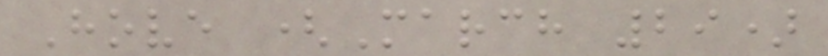Hove (March 29)
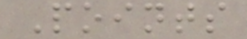Points
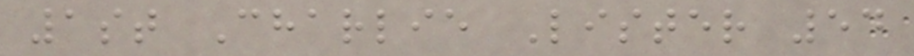1st Charlie Lister 54
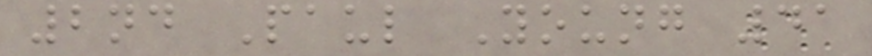2nd Paul Young 41
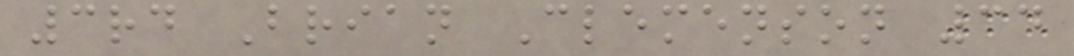3rd Brian Clemenson 34
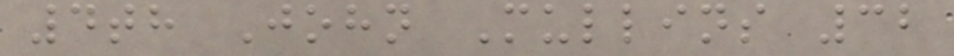4th John Mullins 32
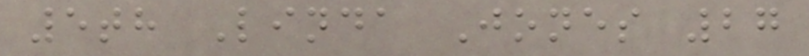5th Linda Jones 27
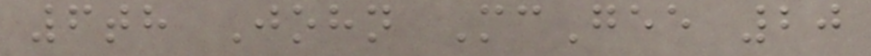6th John McGee 20
